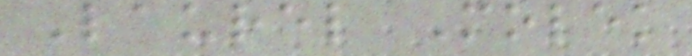Laurel Molek
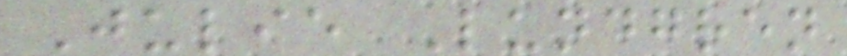Julie Lundgren
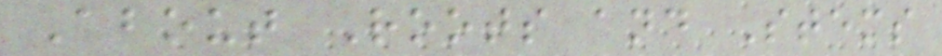About Roots and Stems
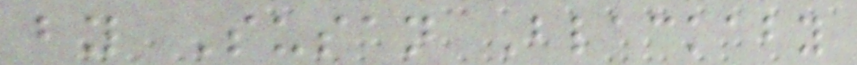by Susan Blackaby
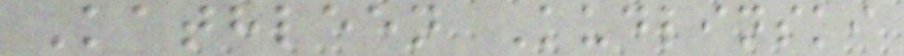Kathleen Kudlinski
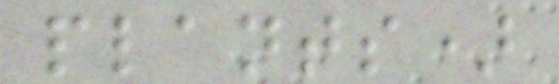plants)
